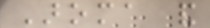Aroma and
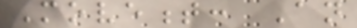Movement: An
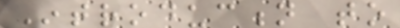Introduction to
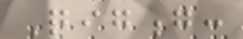Qigong:
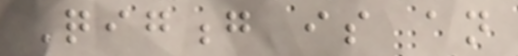Qigong is an
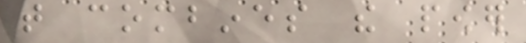that combines the power
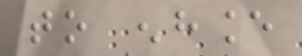to enhance
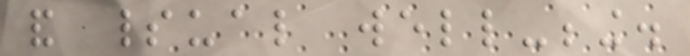and spiritual well-being.
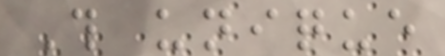This unique
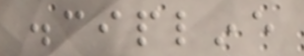discipline
